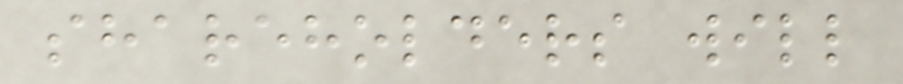shareholders will
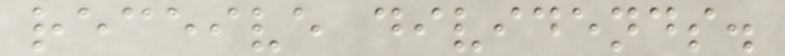receive dividends.
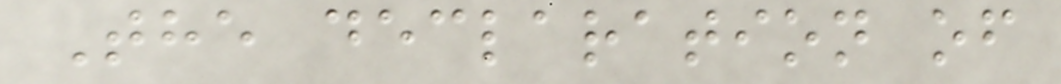The declaration of
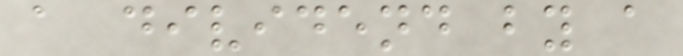a dividend by a
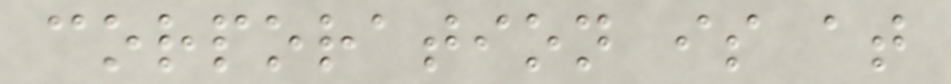corporation is at
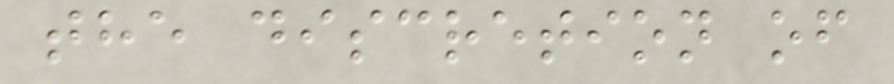the discretion of
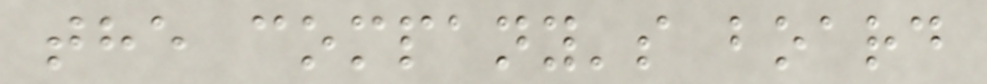the company's board
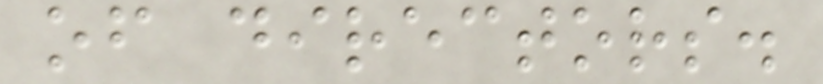of directors.
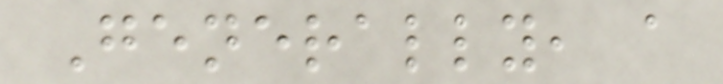Generally, a
